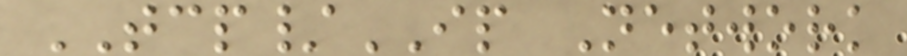TCP/IP Network
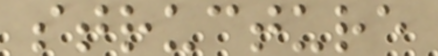structure
